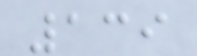139
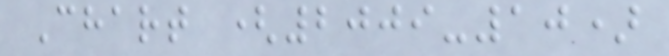Chart (2009-10)
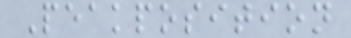Peakposition
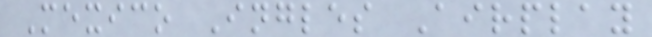Mexico Ingles Airplay
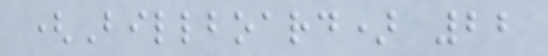(Billboard) 22
